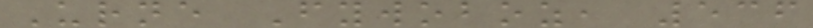Urne Fywoboz, 536
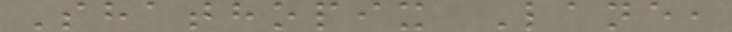Shathopix Lane,
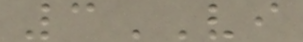3VI
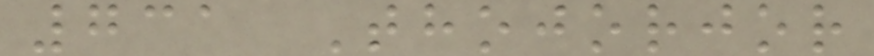731 Thojorjor
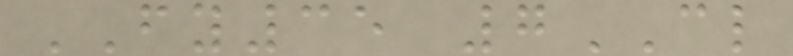FY35 7CL
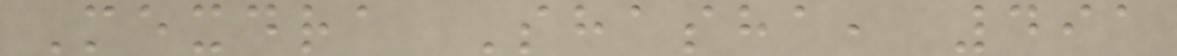Mexdra Shasha, 491
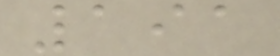191
